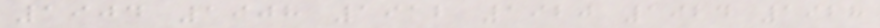1904 1908 1912 1920 1924 1928
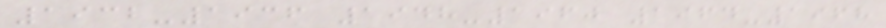1932-1936 1948-1960 1964-1968
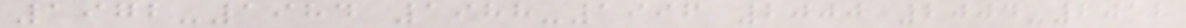1972-1984 1988-1996 2000 2004-2012
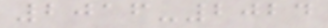2016-2024
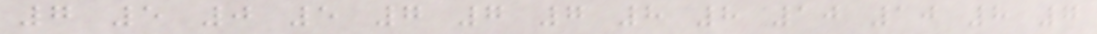7 5 0 5 7 7 7 8 8 10 10 8 7
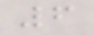6
